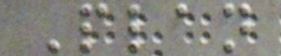Plan
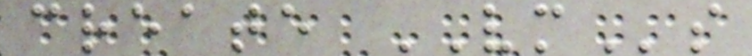create VMs
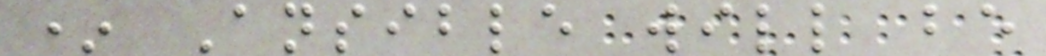* Ansible will be
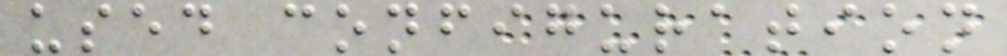used configuration
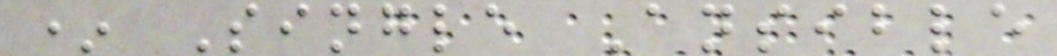* Single Ansible
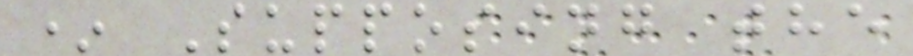* Supposing the
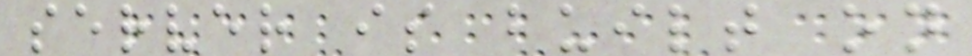server is built on
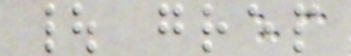| grep
